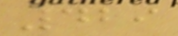429
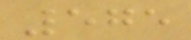575
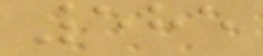585
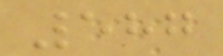587
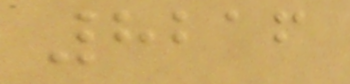8216
